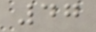47
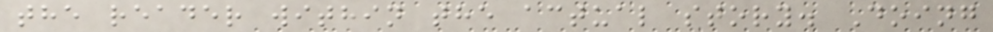the reader within the actual story. Doing
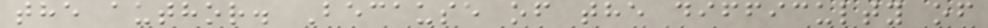the author. Because of the difficulty of
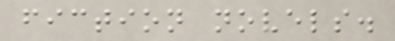fiction novels.
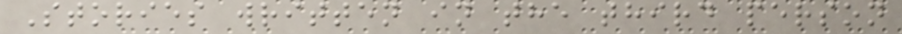Stories written in the third person
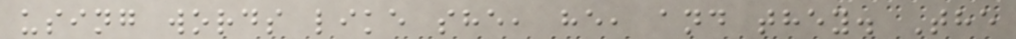using words like she, he, and they. The
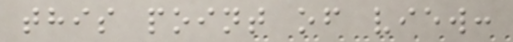this point of view:
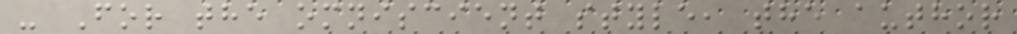- For the omniscient style, the author
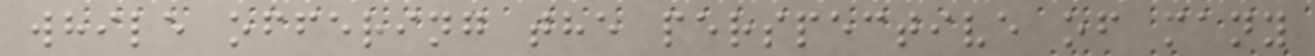while offering the perspective of many
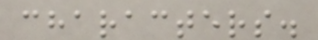characters.
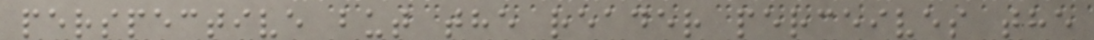perspective but the reader perceives the
